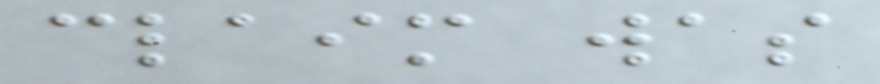claim was
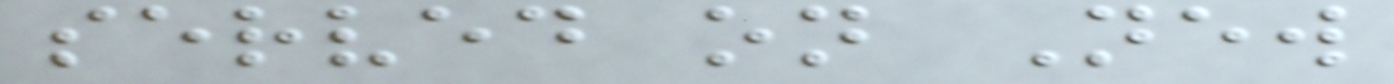served on New
